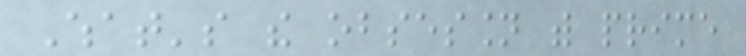What's the obsession with prime
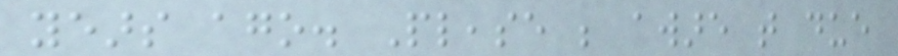years ago. Please be aware that due
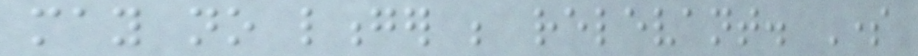may no longer be relevant. Some
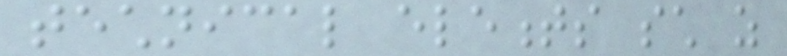technical elements such as
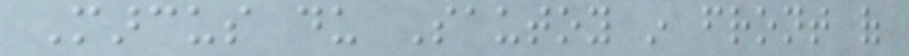Marcus du Sautoy in front of
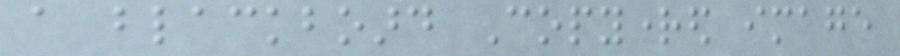a blackboard Copyrighted image
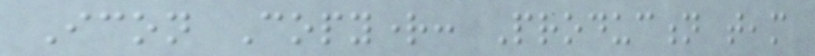Icon Copyright: Production team
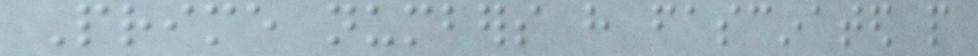Prime numbers have fascinated people
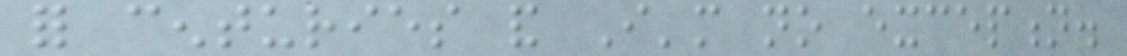for centuries and I'm no exception.
